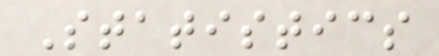Statistics
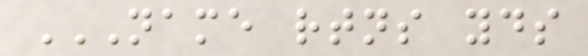NAME RTNS YDS
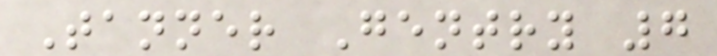Tanner Gentry 7
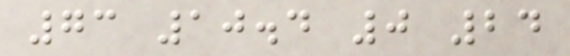73 10.4 0 24
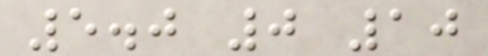5.0 0 10
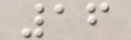16
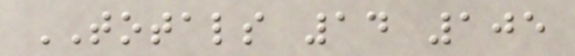TOTALS 14 105
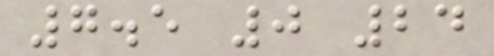7.5 0 24
